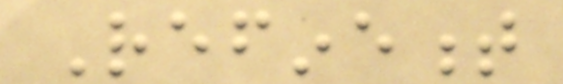Refinement
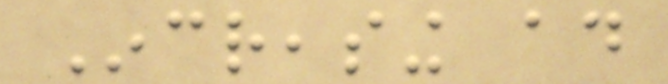Increasing ad
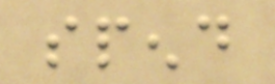spend
